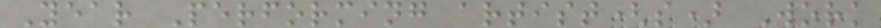Year Performing artist(s) Work
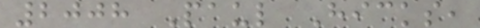2008 Paul Hicks,
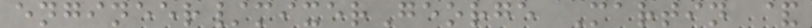engineer/mixerGeorge Martin &
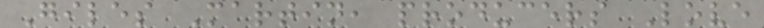Giles Martin, producers Love
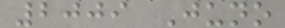2009 Juno
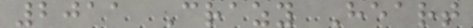2011 Crazy Heart
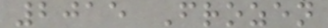2015 Frozen
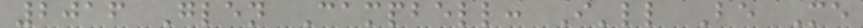2016 Glen Campbell: I'll Be Me
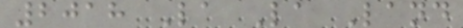2018 La La Land
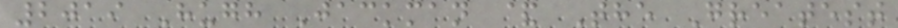2019 Hugh Jackman & The Greatest
